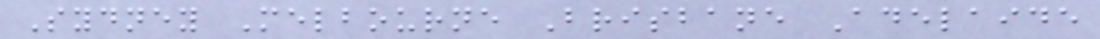Sydney Melbourne Brisbane Adelaide
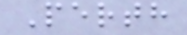Perth
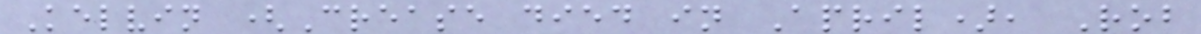Kelvin (Crease died in April), Rob
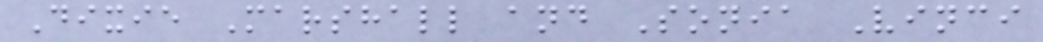Dixie Marshall and Sonia Vinci
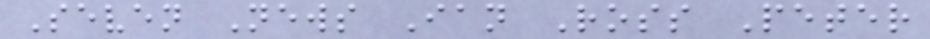Seven News Ian Ross Peter
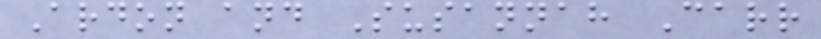Ardon and Susannah Carr
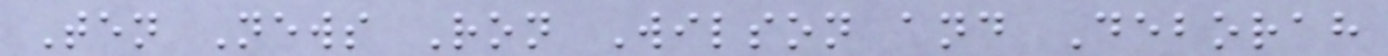Ten News Ron Wilson and Deborah
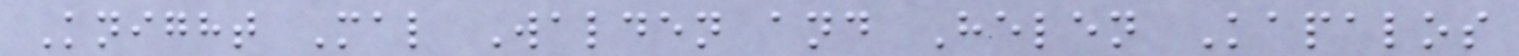Knight Mal Walden and Helen Kapalos
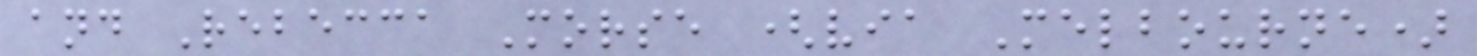and Rebecca Morse (via Melbourne)
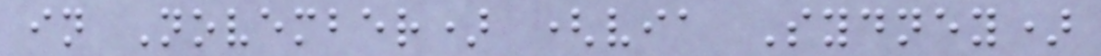in November) (via Sydney)
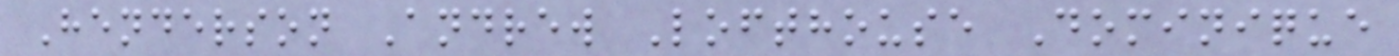Henderson Andrew Lofthouse Dominique
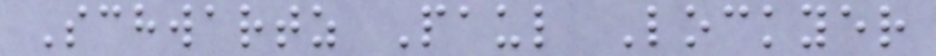Schwartz Paul Lockyer
